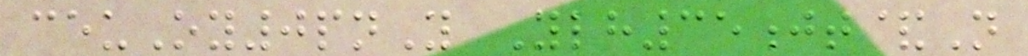ceuOy0pnY Ylh35jt&N
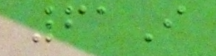61I
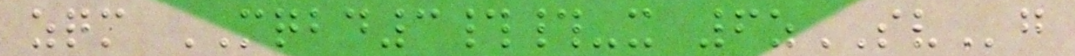zqm MQBD3##-x 6zSVg
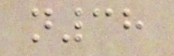n38
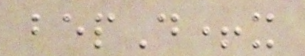bepD+x
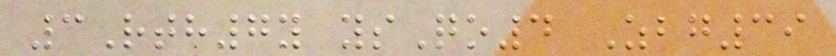3Rth7y ysQo4 Zbg39
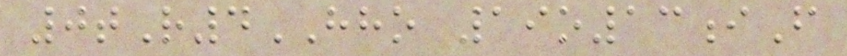0tR4HHO 19o13iF
